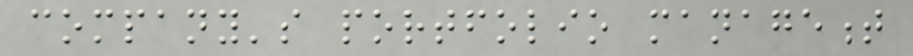company's portfolio management
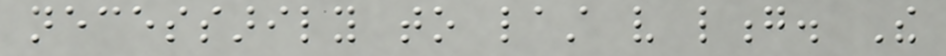necessarily to last very long. The
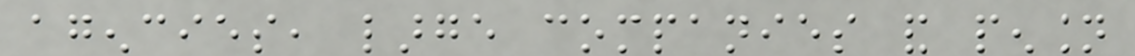agencies, large companies and pension
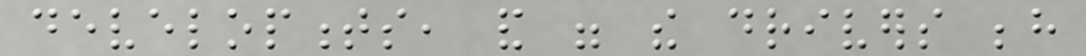developments, and were the drivers behind
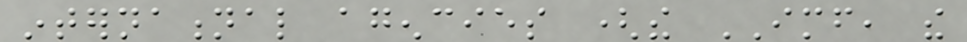international agencies (the IMF, the
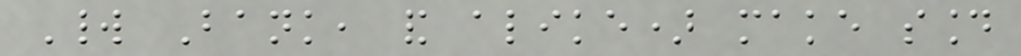World Bank, and alike) make sound
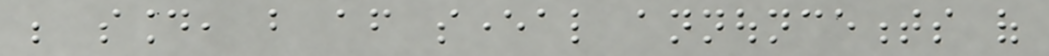be sound, but after several announcements of
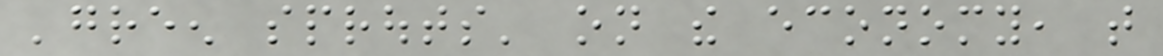'green sprouts' on the economy, that
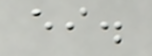either.
